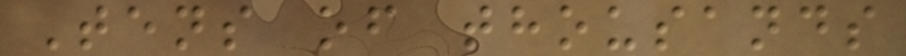Tens of thousands
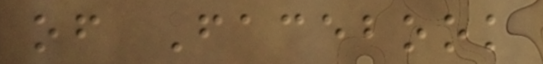of Facebook
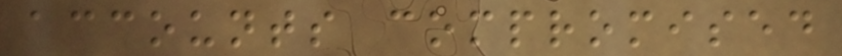accounts compromised
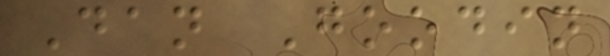Dan Goodin
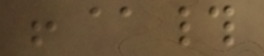!@#
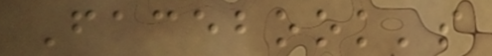Facebook's
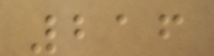216
